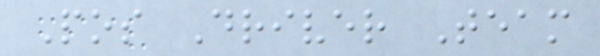Pos Driver Team
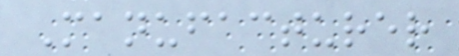Manufacturer
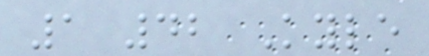1 42 Kyle
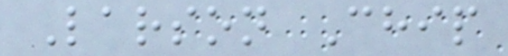Larson Chip
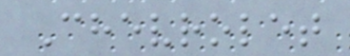Chevrolet
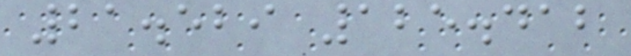21.529 125.412
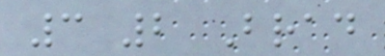3 2 Brad
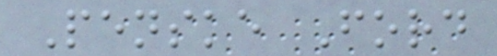Penske Ford
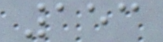153
